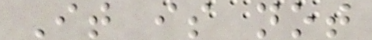It is not
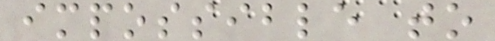impossible to
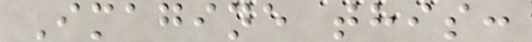Imagine this:
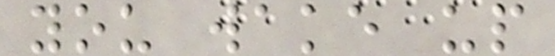you wake up
